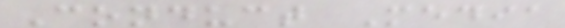Conduct Media
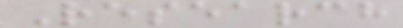Research
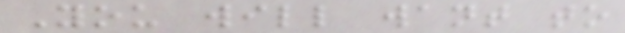You will want to
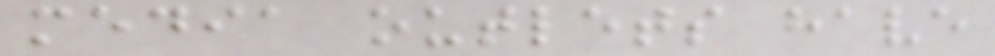media outlets have
